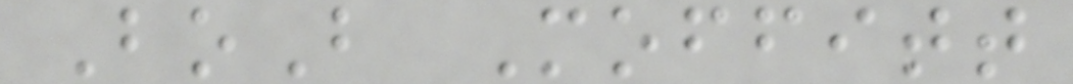BoB Moffitt
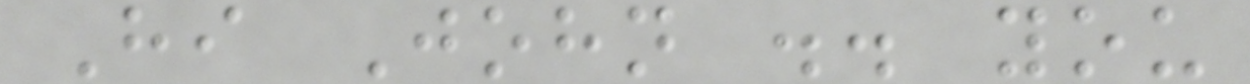Hi John .. you
